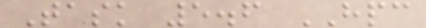Task 5.6 HPC
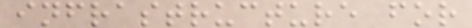infrastructure for
